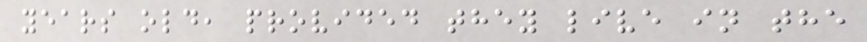years old, provided they live in the
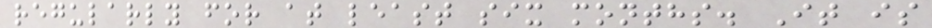regularly for at least six months. It is
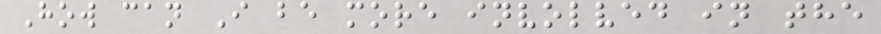How can I be more involved in the
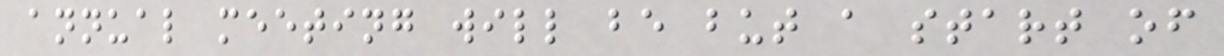annual meeting will be but a start of
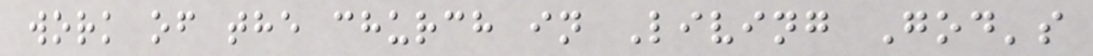work of the church in Living God's
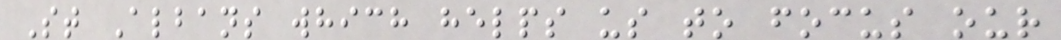St Albans which helps us to focus our
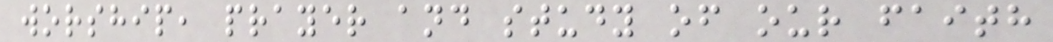worship, prayer and study of our faith
